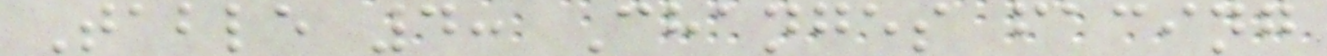Table 4: Changes facing
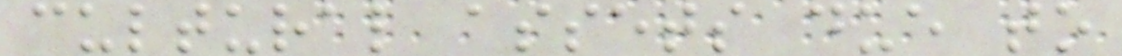cultural assets due to
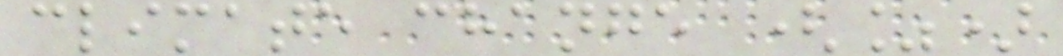climate change (%)
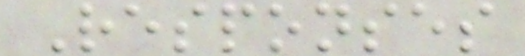Responses
